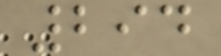294
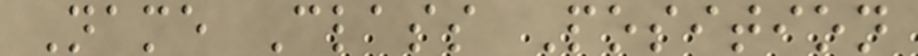Name Class Position
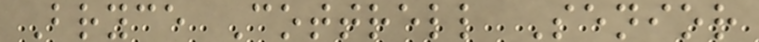Bryce Cottrell Senior
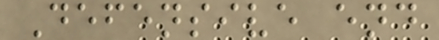Defensive end
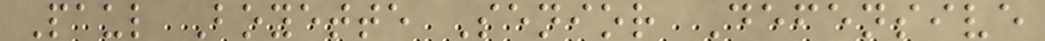Paul Boyette Senior Defensive
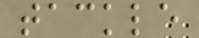tackle
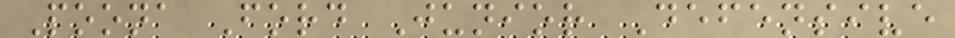Poona Ford Junior Defensive
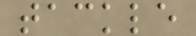tackle
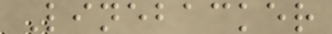Linebacker
